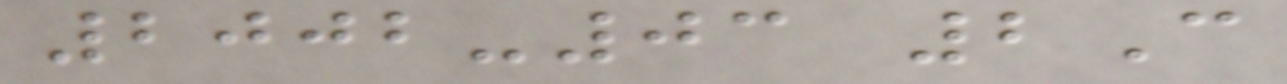2002-03 2C
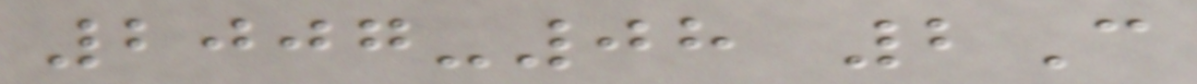2007-08 2C
